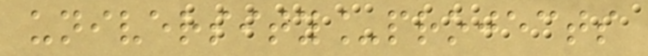university_projects
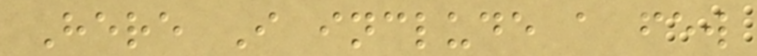Here I include a few
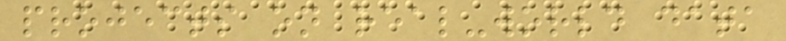projects on real-world data
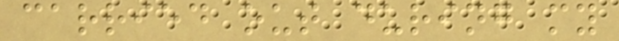carried out during my
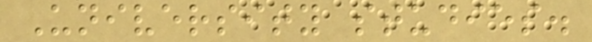University studies.
